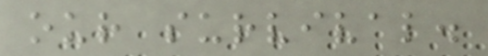our survival.
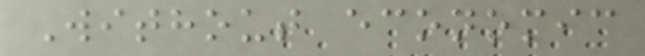Without economic
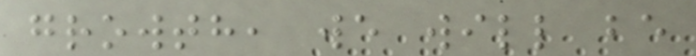growth, we will be
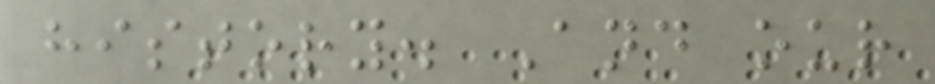history. And our
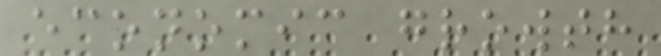economic growth
